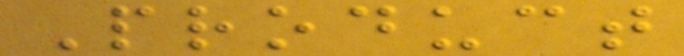Product
